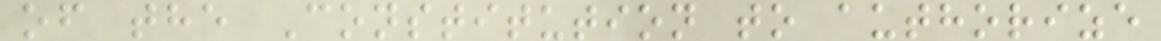of the Constitution to authorize
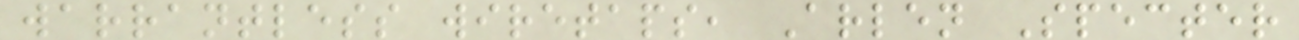warrantless wiretaps, Arlen Specter
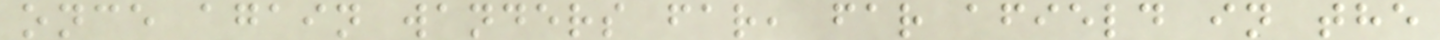once again wanders far, far afield in the
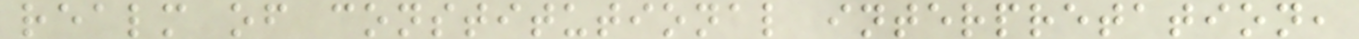realm of constitutional interpretation,
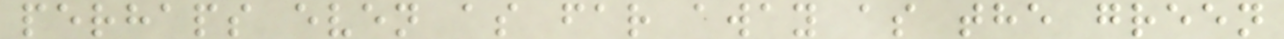perhaps even as far away as the green
